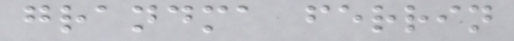grandma ferrin
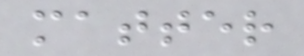matter
